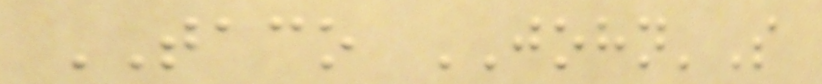TACO JOHN'S
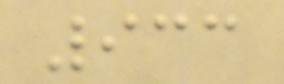933
